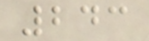243
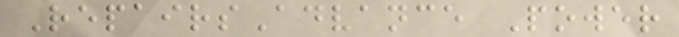RepairsAdvance Power
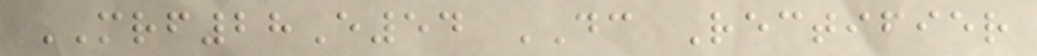MRF28E54 DC Rectifier
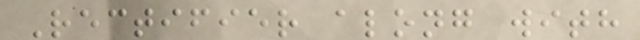Rectifier along with
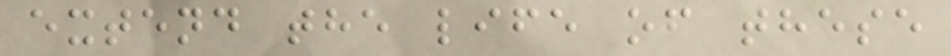extend the life of these
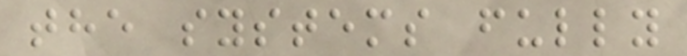the systems fully
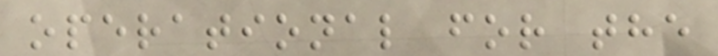operational for the
